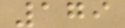179
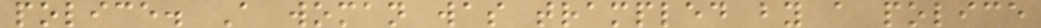police. A woman was trampled by a police
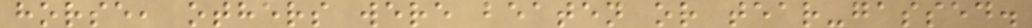horse, others were beaten or tear-gassed.
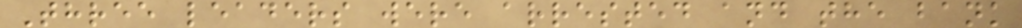Three leaders were arrested and the bank
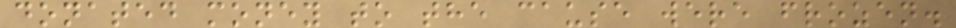donated money to the cause were frozen.
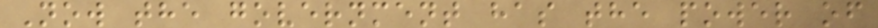Now the government has the power of
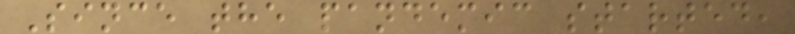Since the pandemic started,
